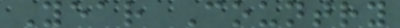Year Country
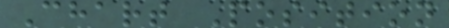Chart Position
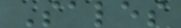Sales
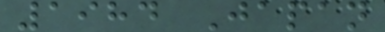1984 Japan
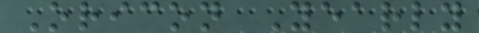Oricon Yearly
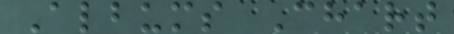Albums Chart
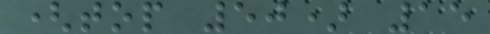(top 50) 15
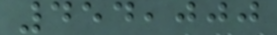454,000
